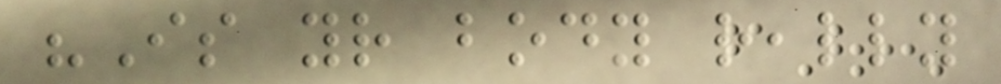"Is your body really
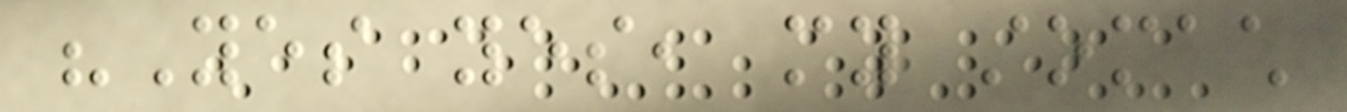"Yes yes, my stomach
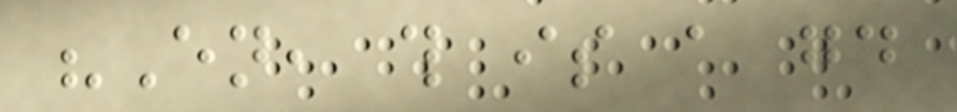"En, this is a good
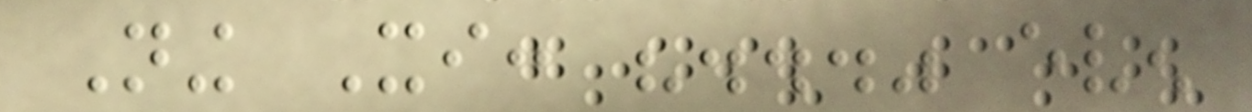Ning Xi: "..." even
